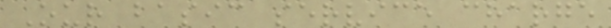Our basic service charge
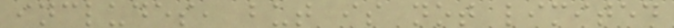includes, but is not limited
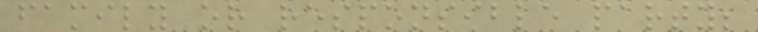family or responsible party;
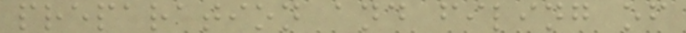preparation and filing of
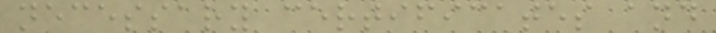necessary certificates and
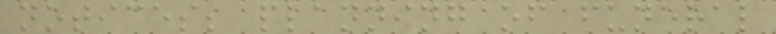notices; planning of funeral
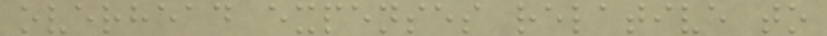overhead expenses relative to
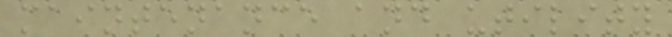maintenance and utility
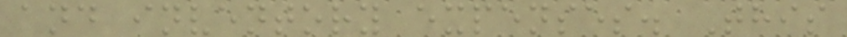and inventory expenses. This
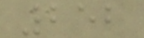252
